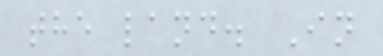the land. In
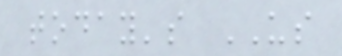today's US
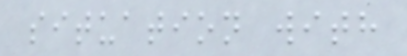situation with
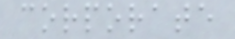corporate
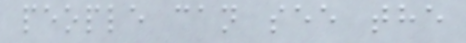people can see the
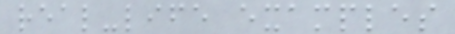real-life examples
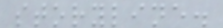storyline.
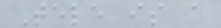Tele is a
